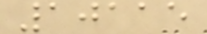10115
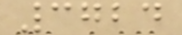3724
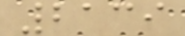2139
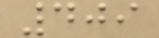409
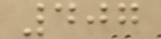407
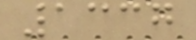1337
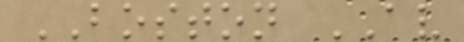BOSTON AV
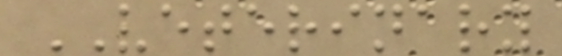VETERINARY
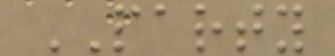PARTY
